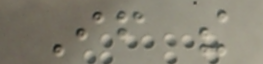If the
